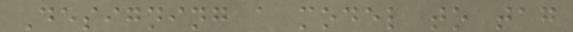Designing a model to tag
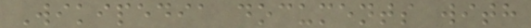Wikipedia documents with
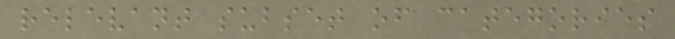relevant subset of categories
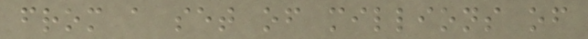from a set of millions of
